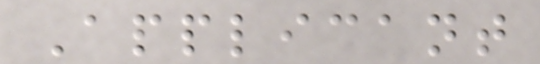Applicant
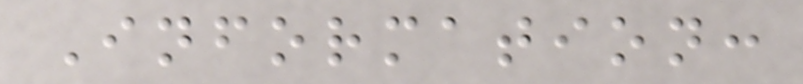Information:
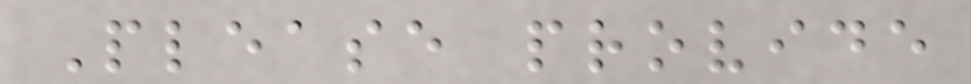Please provide
